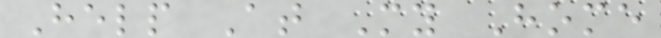Help At My Home
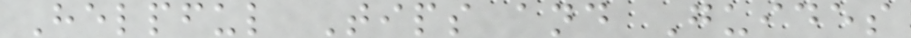Helpful Tips and Guides
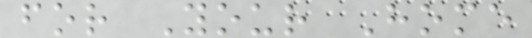for Your Home
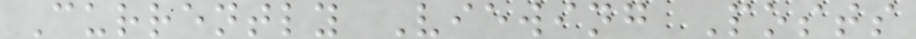Currently Viewing Posts
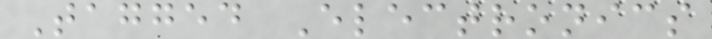Tagged Electronics
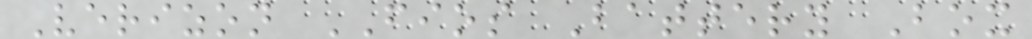Verizon FIOS Battery Box
